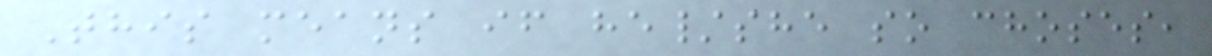This means if he/she so choses,
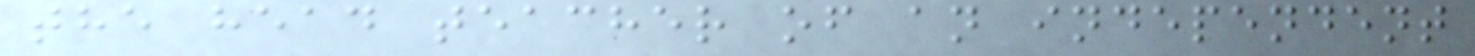the head teacher of an independent
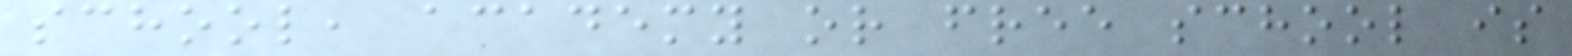school, academy or free school is
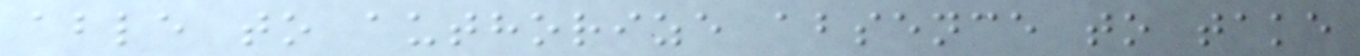able to authorize absence to take
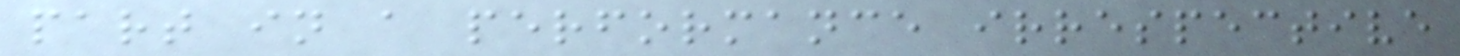part in a performance irrespective
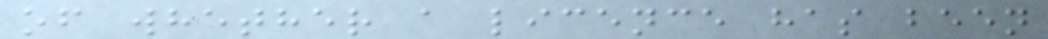of whether a licence has been
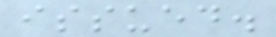issued.
